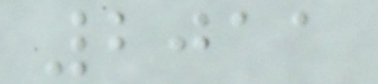2011
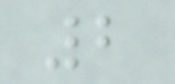2
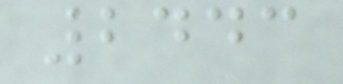2443
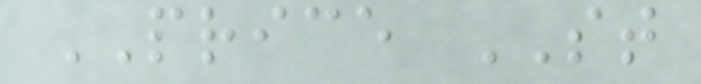PRICE ST
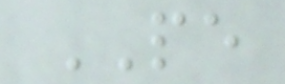PE
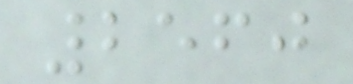2560
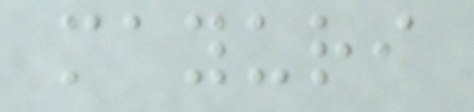mayuri
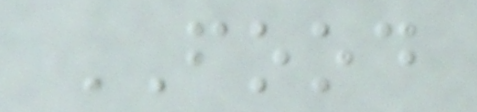FOOD
